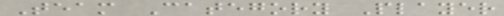Team Category Player
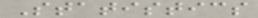Statistics
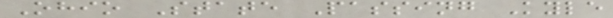Ohio State Passing Kyle
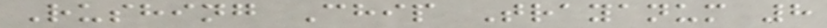Rushing Chip Trayanum 8
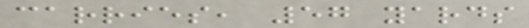carries, 57 yards
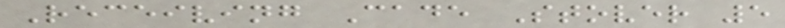Receiving Cade Stover 5
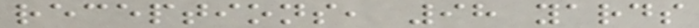receptions, 98 yards
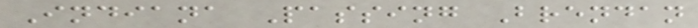Indiana Passing Brendan
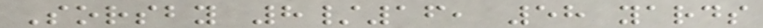Sorsby 8/16, 58 yards
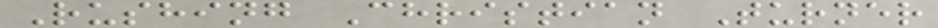Rushing Christian Turner
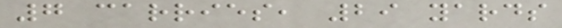7 carries, 29 yards
